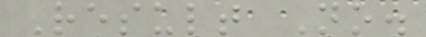Result No.
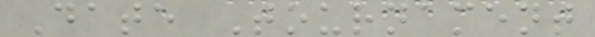Date Tournament
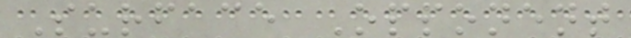Surface Opponent
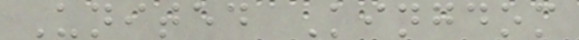United Kingdom
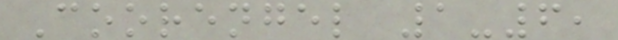Coorengel 1-6,
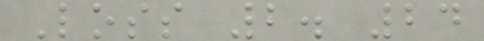Loss 2. 24
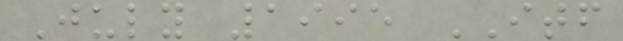July 1995 ITF
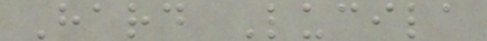Hard Lucila
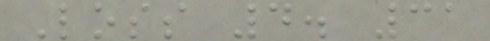Loss 4. 31
